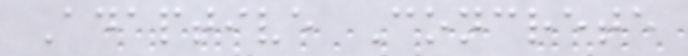Adaptive Concrete
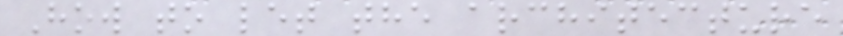How to let the architecture
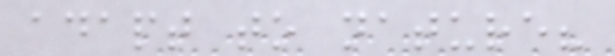adapt to nature?
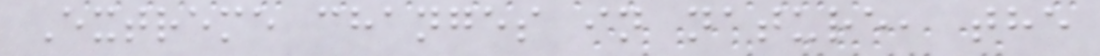Extreme changes in nature, the
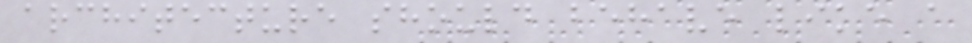architecture should behave like a
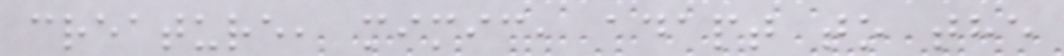creature, mimic, adapt to the
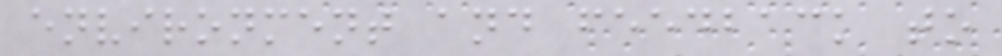environment and feedback to
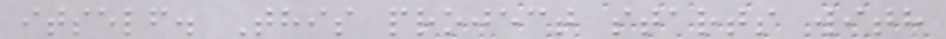itself. This project starts with
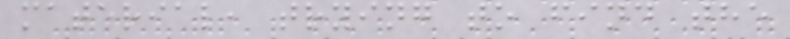material, trying to find the
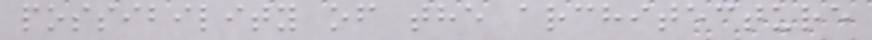possibility of the architecture
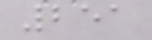251
